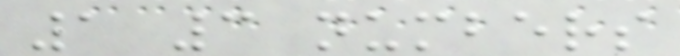1 3 numbers
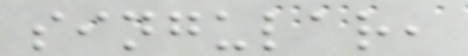singular,
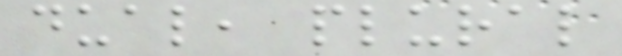dual, plural
